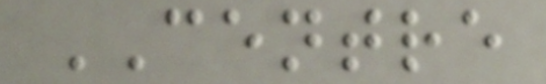CENTRE
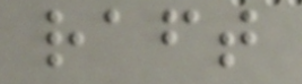raft
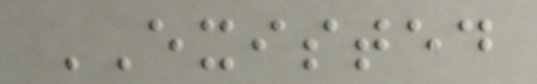EXISTED
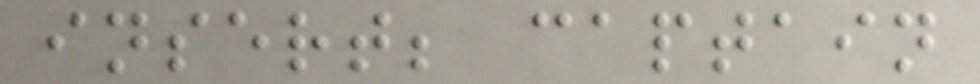insert; captain
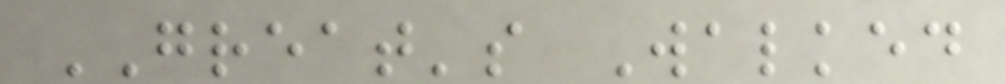GREAT's Walked
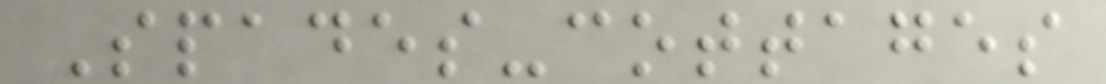Spades-cottages
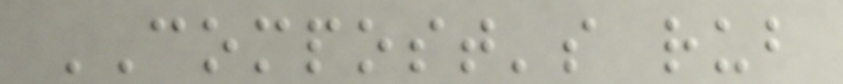COMPOST's rub
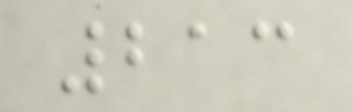213
